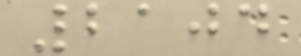2104
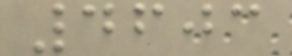4603
